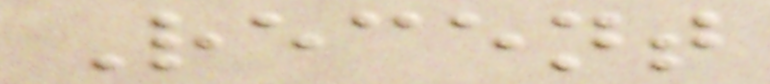Recent
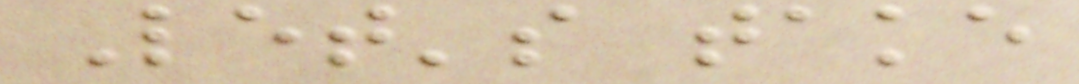Let's take
